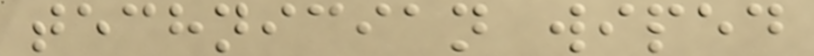technician wiped
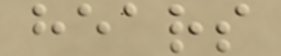hears
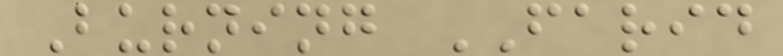Burning FARID
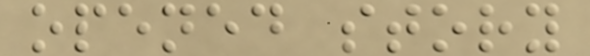opened story
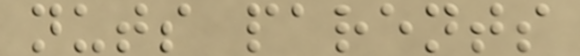nuts parents
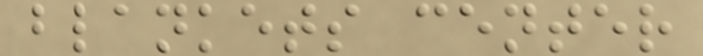blankets center
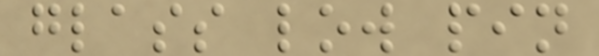glass low pin
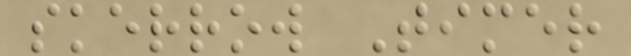skerrow Timer
